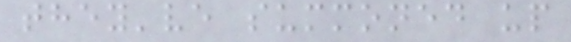they've summoned up
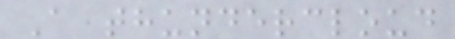A thundercloud
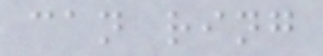can ring
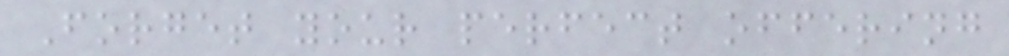Forget your perfect offering
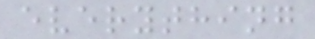everything
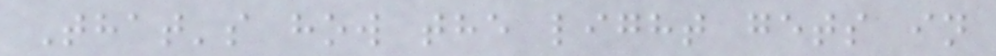That's how the light gets in
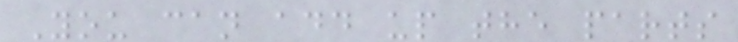You can add up the parts
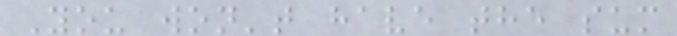You won't have the sum
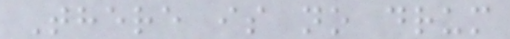There is no drum
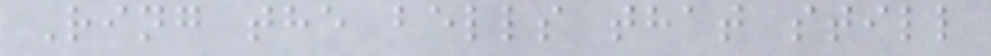Ring the bells that still
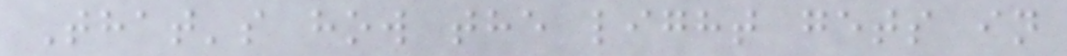That's how the light gets in
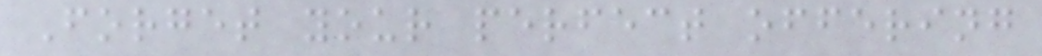Forget your perfect offering
